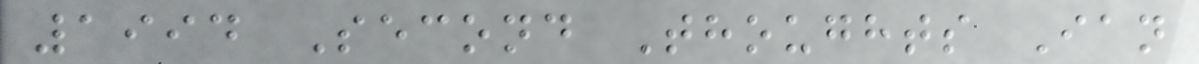1994 Second Thoughts Ian
